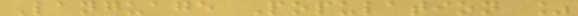Language Population %
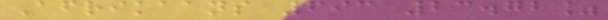Afrikaans 693 23.72%
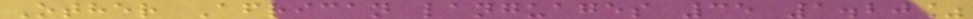Other African languages 35 1.20%
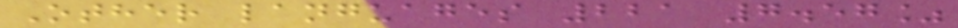Other languages 221 7.57%
